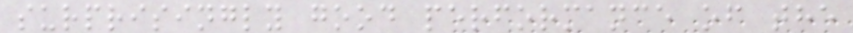surprisingly good performance of the
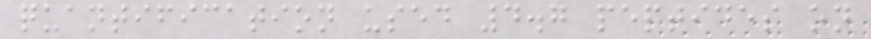quantification used 4.7 peptides on
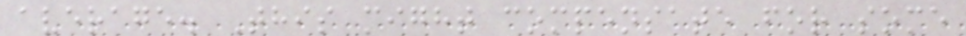average. This might compensate for some
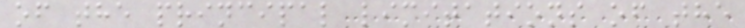of the principal limitations of the
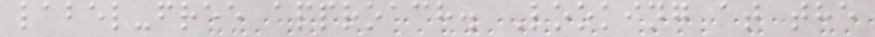label-free approach. Looking at the
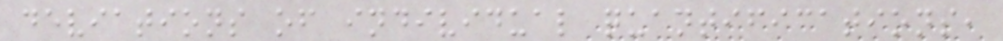deviations of individual quantifications,
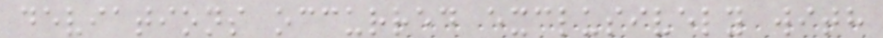deviations occurred exclusively with
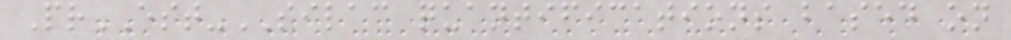PrEST-SILAC quantifications based on
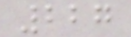227
